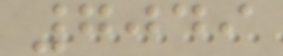7049
